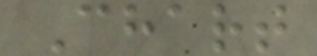Chart
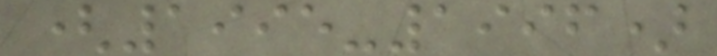(1995-1996)
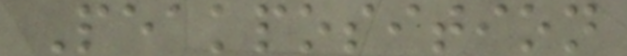Peakposition
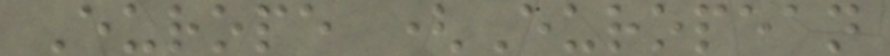Europe (European
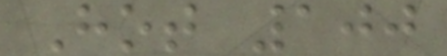Hot 100
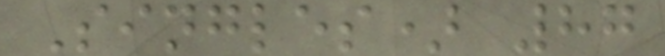Singles) 87
